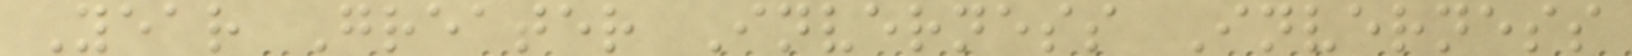Year Greater Inverness Inverness
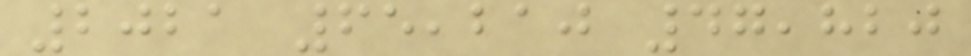2021 65,210 47,820
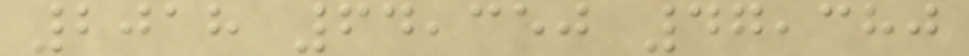2018 64,350 47,380
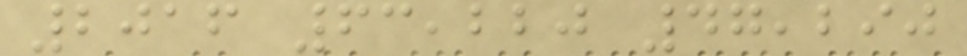2016 63,220 47,290
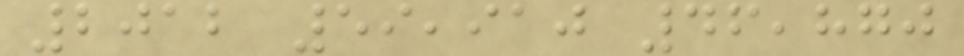2012 59,910 46,870
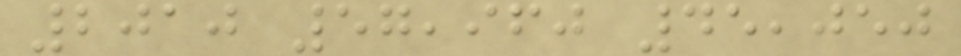2010 57,960 45,050
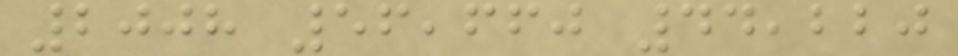2008 56,660 44,220
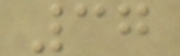37
